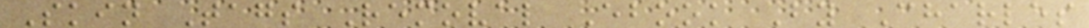Skin Tags Removal Ebook By Charles
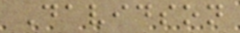Davidson
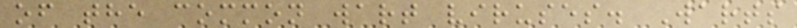of the common wart viruses. Warts
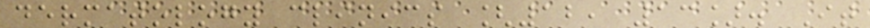dermatology clinics [12, 13]. It
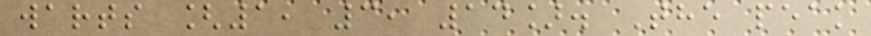warts [1, 3, 14]. The peak
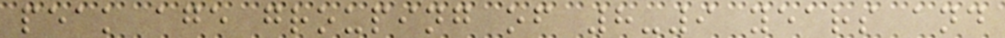peak age grouping of 8-9 years and
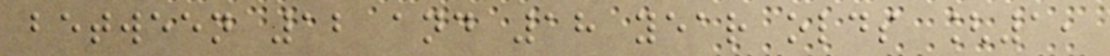between 12 and 18 year olds [1,
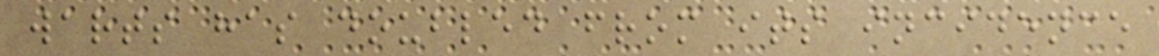warts has doubled from its incidence
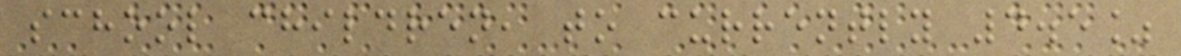school children, to currently 4.5%
